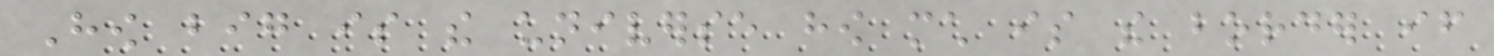How big is the universe how much is the border if
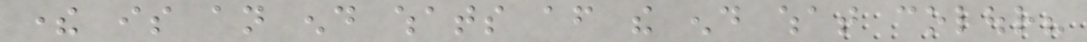there is an end whats after the end what colour?
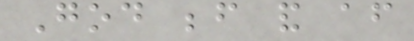God before and after
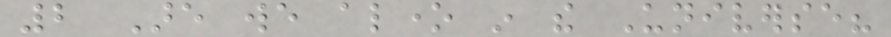2 Are we alone in the Universe?
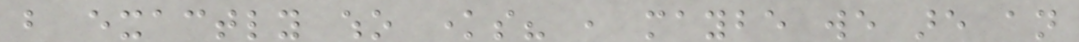but exactly who knows? , maybe we are an
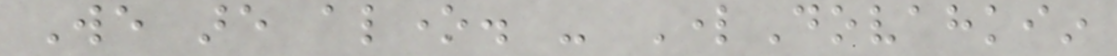We are alone. - LordDovahkiin
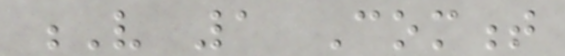V 1 Comment
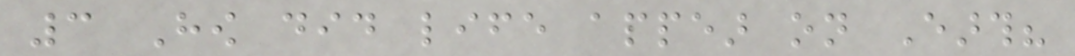3 How did life appear on Earth?
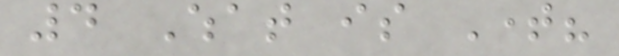4 What is Time?
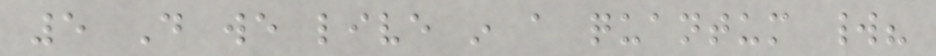5 Do we live in a quantum world?
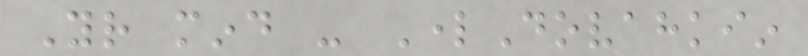Your mind - LordDovahkiin
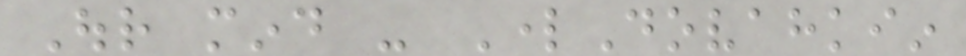Our mind - LordDovahkiin
